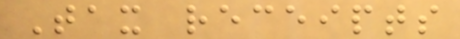Tax receipts
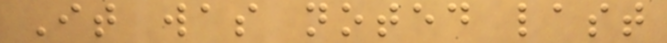It was noted last
